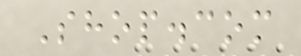Shop.com
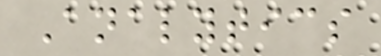Analytics
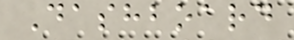Dashboard
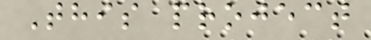This project
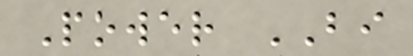Power BI
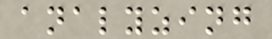analyzing
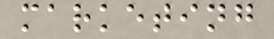marketing
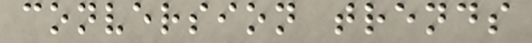conversion trends
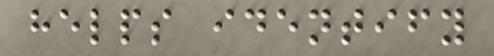helps identify
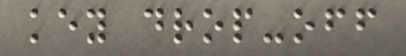key drop-off
